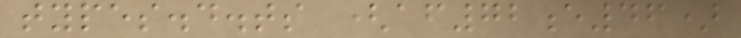types.d.ts (af72e46)
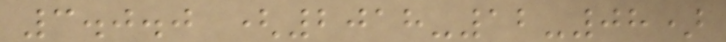3.0.0 (2018-12-08)
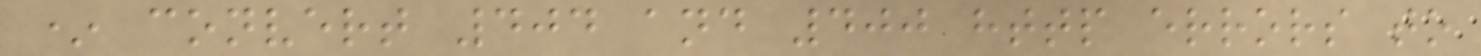* convert 404 and 400 http errors to
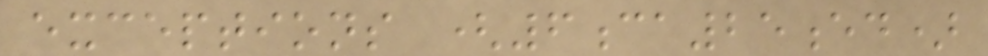exceptions (6ca25ed)
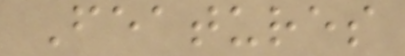Features
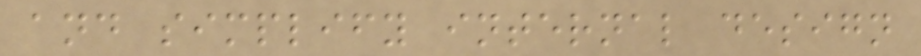and simplify internal design
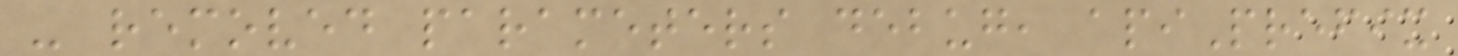- removed parameters debug, apiPrefix
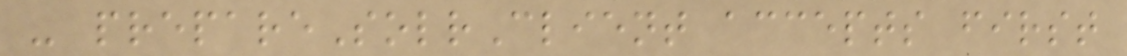- prepareSolrClient accepts first
